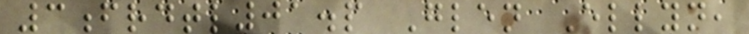3frdtl01.p Glen Ellyn,
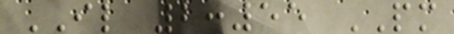IL 2:55 PM
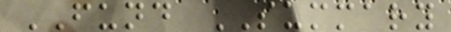FUND SUMMARY
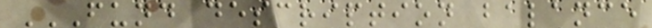FUND DESCRIPTION BALANCE
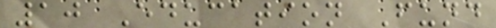10 Education Fund
